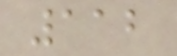112
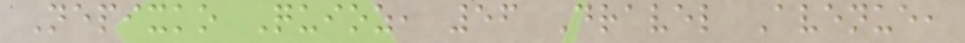Nepixko Quioz, 56 Dravel Avenue,
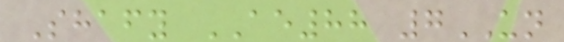Shafy AE88 7UN
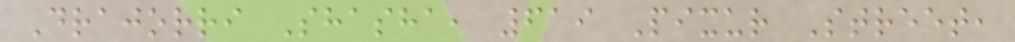Drajorri Shasha, 619 Pixur Street,
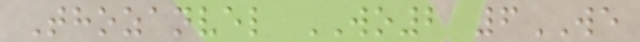Thozanvel WO2 6WE
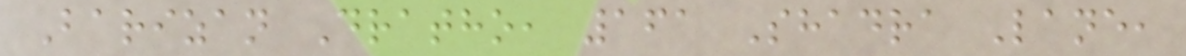Barizan Dratho, 161 Shadra Lane,
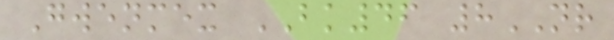Gwenmex BK46 8NR
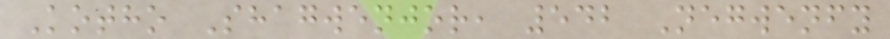Kotho Shagwenjor, 542 Negwenfy
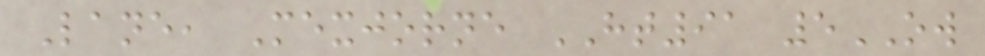Lane, Mexjorne HT91 5OW
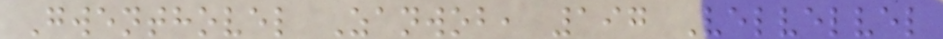Gwenthovel Zanwob, 197 Velvelvel
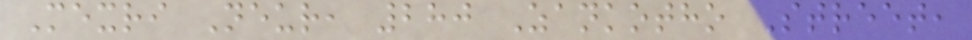Mexri Neur, 280 Zankotho Street,
